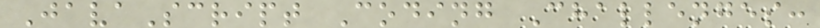JavaScript Coding Challenges:
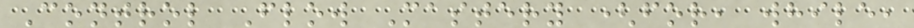Control Flow Mastery (for, while,
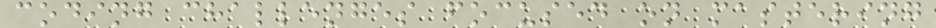coding challenges focused on mastering
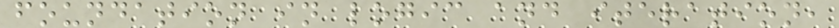foundation in logic and iteration,
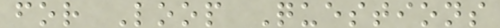for Loop Questions
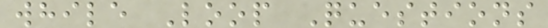while Loop Questions
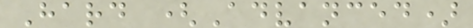Hard (Advanced)
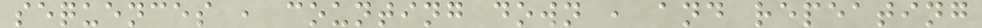sequences , counting down , and repeating
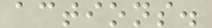actions.
